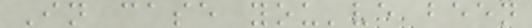In case you've been
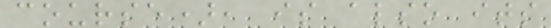course), is also its
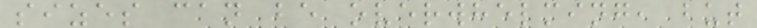sizes can be overwhelming, but
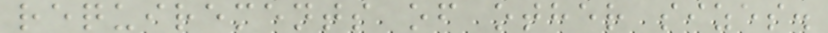requirements of other sizes.
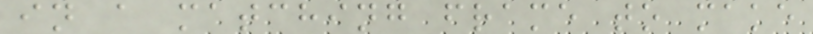in a matching frame to make
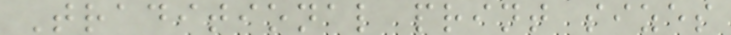Traditional print sizes
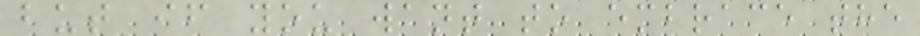but if you want to embrace the
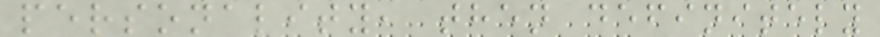personality, then definitely
